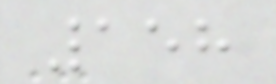158
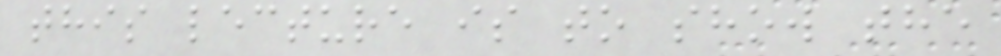this lecture is to show the
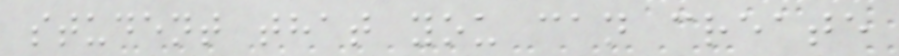student that you can create
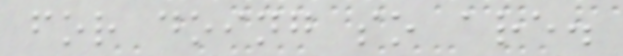for doing so are.
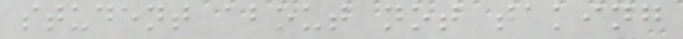student about not taking
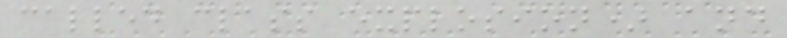called class explosion) and
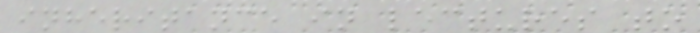inheritance in lectures to
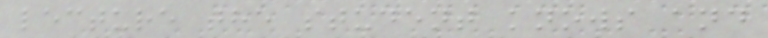lecture the student knows and
